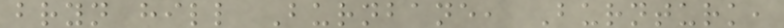bryn hill Burnbane, Burnturk,
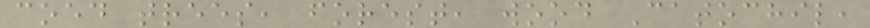coed trees, forest, wood Catochil,
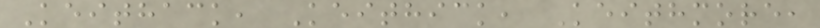Keithack, Keithick, Keithmore,
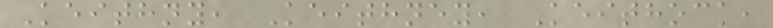Keithny, Keithney, Keithock,
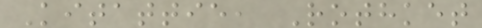Kitattie, Rothket
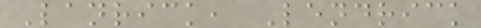Lanrick, Lendrick
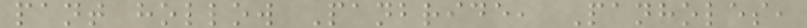pant hollow Panbride, Panholes,
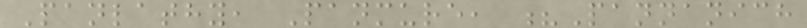Panlathy, Panmure, ?Pannanich
